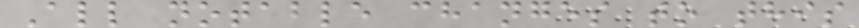All notable changes to this
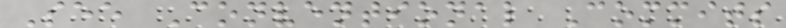See Conventional Commits
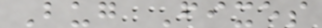Bug Fixes
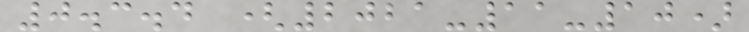0.3.4 (2021-11-10)
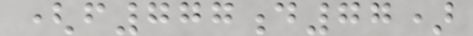(f777d77)
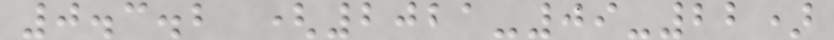0.3.2 (2021-09-22)
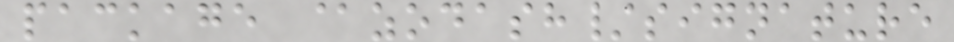package @zodash/signature
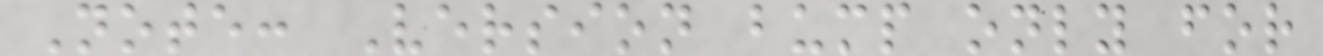Note: Version bump only for
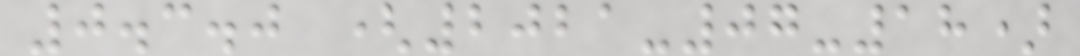0.3.0 (2021-07-18)
